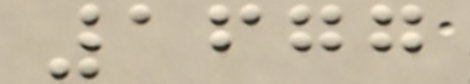1677
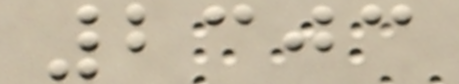2303
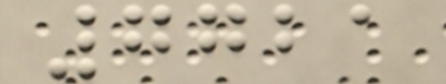7721
